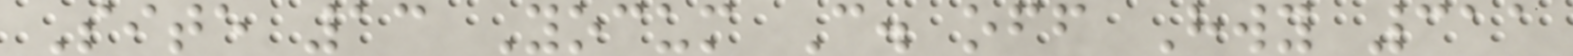Site 13 Yocum C. off Hwy 311
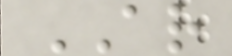AR
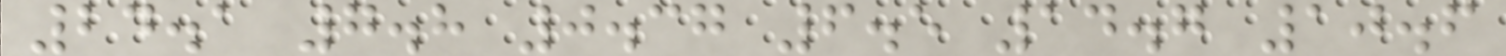24.1 7.8 0.37 6.5 14.7 10.6
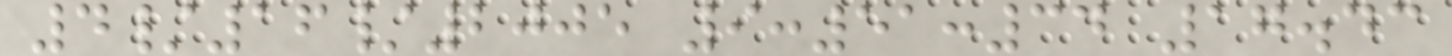4/16/2005 9:51:34 17.43
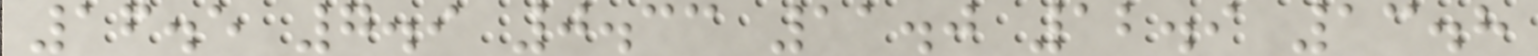16.5 7.9 0.33 11.0 12.9 13.8
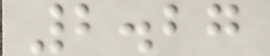2.27
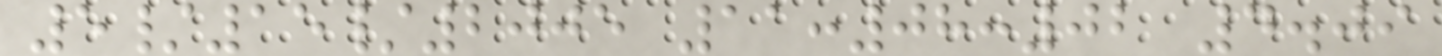5/15/2005 11:08:02 4.09
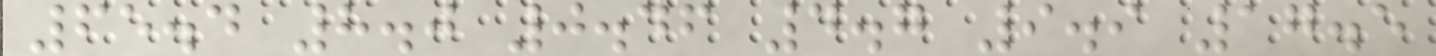65.4 8.0 0.46 4.7 9.9 17.5
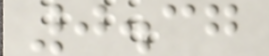0.37
